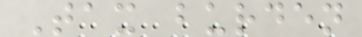Tax burden
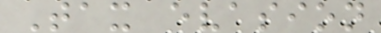Tax evasion
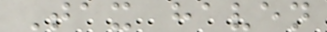Tax haven
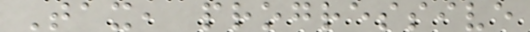Tax, progressive
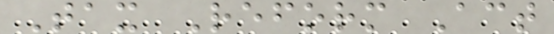Tax Reform Act
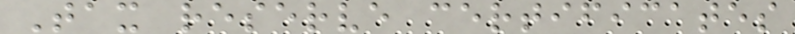Tax reserve certificates
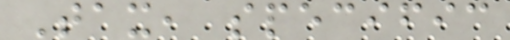Tax, specific
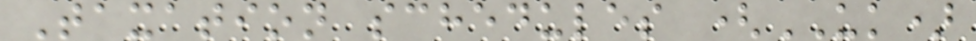Taxation schedules (UK)
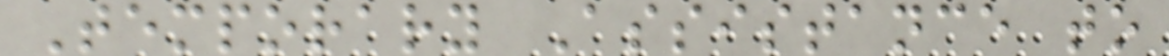Temporary Assistance to
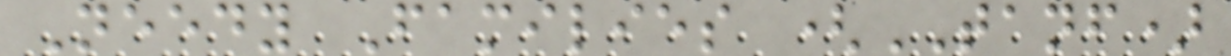Needy Families (TANF)
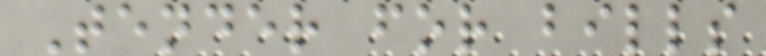Tender for bills
